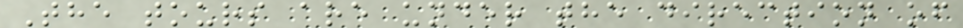The tours are under the direction of
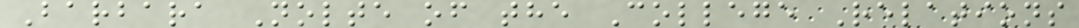Barbara Nolte of the College Relations
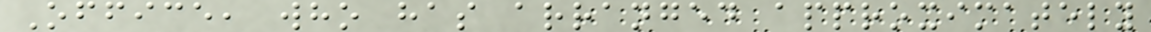Office, who has arranged approximately
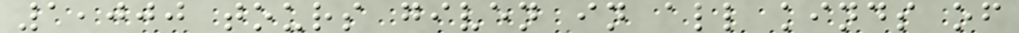1,000 tours given in all kinds of
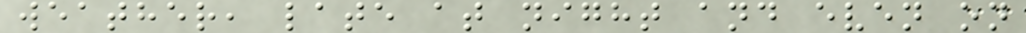weather, late at night and even on
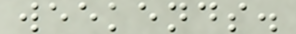weekends.
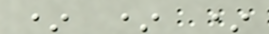* * *
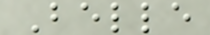Belle
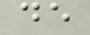de
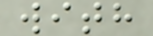with
